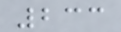233
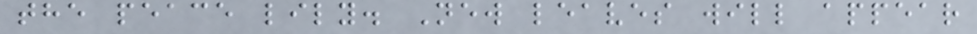the peace lily. New leaves will appear
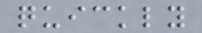quickly
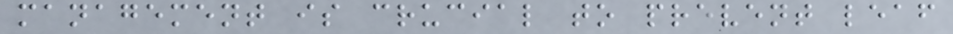management is crucial to prevent leaf
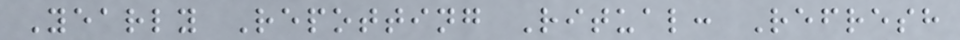Yearly Repotting Ritual: Refresh
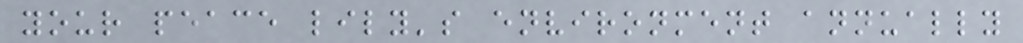your peace lily's environment annually
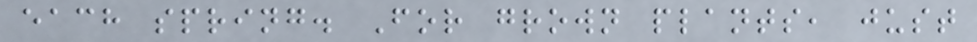each spring. For grown plants, just
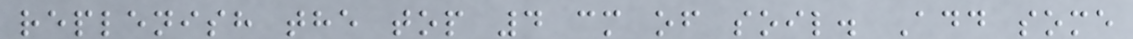replenish the top 4 cm of soil. Add some
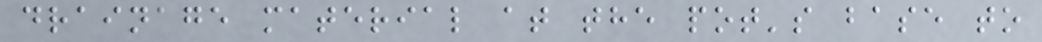drainage material at the pot's base to
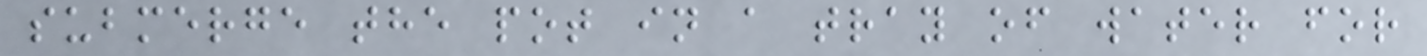submerge the pot in a tray of water for
